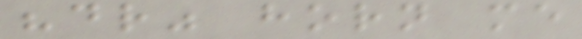"dr" horn me
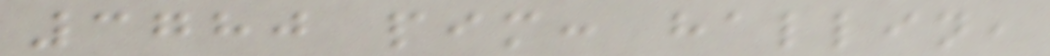3780 pim: hallin,
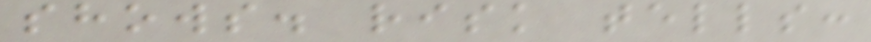shows. risk tells:
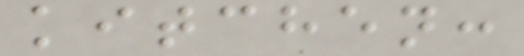kitchen:
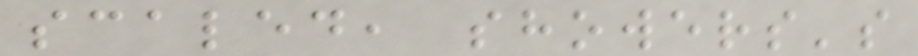scaled, showers's
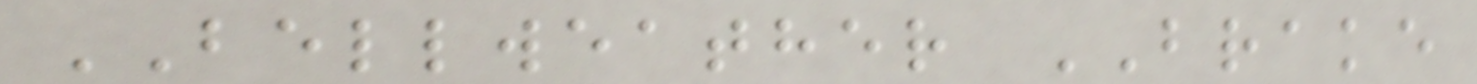BELLWEATHER BRAKE
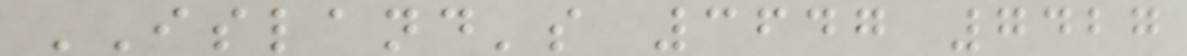ISLAND's 3647 7427
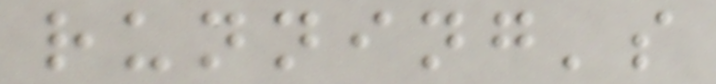running's
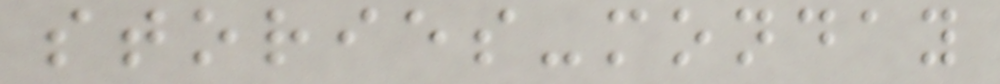stories-monday
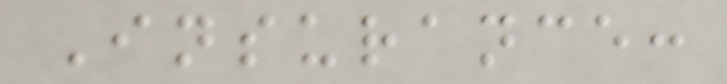Insurance:
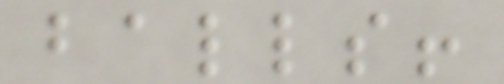balls!
